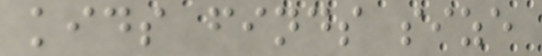kids finds size
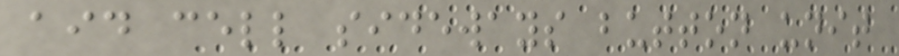aid cell sideways button unit
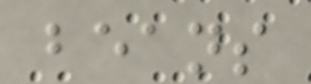beans
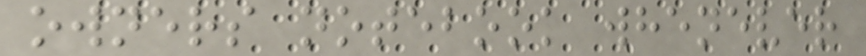owners notebook whenever
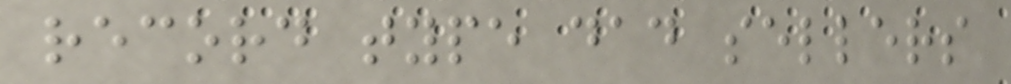record type dad sellers
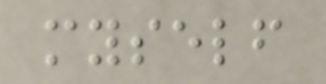myself
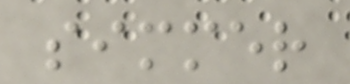simmer
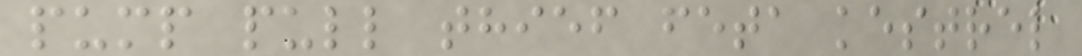pump pull thief feta kestrel
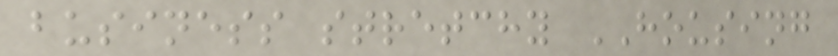business stretchy HOUSING
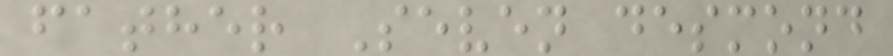father Seven desmond
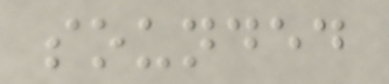sounded
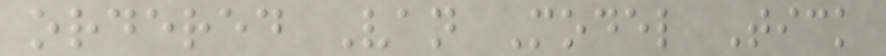ordered Van Model Tick
